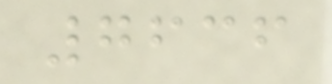7636
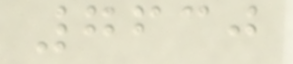7630
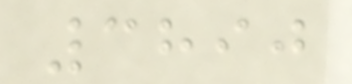3890
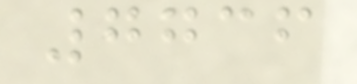7736
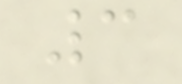3
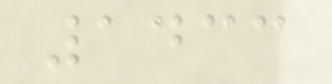1433
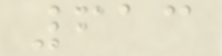613
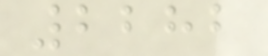2282
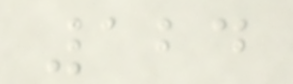124
